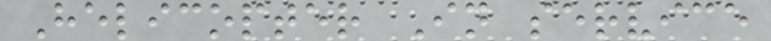Helicopter In service
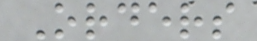Orders
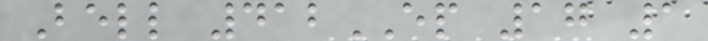Bell 412EP 17 1
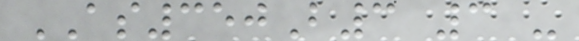AS350B3 3 -
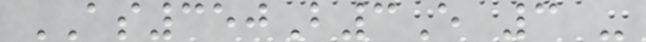AS350B3E 3 -
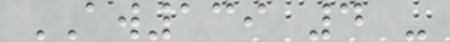AW139 4 -
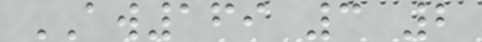AW169 3 2
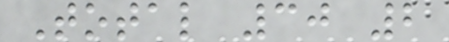Total 30 2
